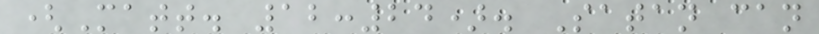(Matt. 12:24). Satan can
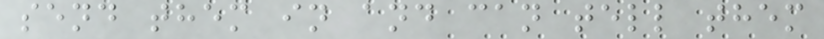send them in and can tell them
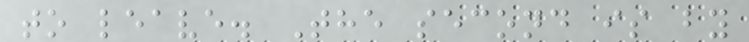to leave. The second is by
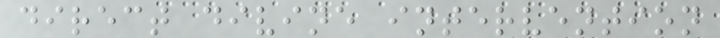direct divine intervention
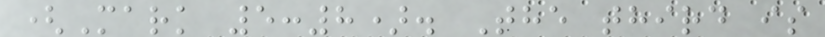(Mark 5:8). The third is
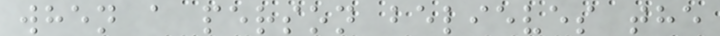when a person believes the
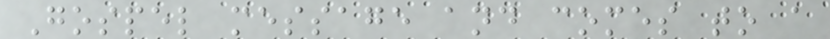Gospel message and comes to a
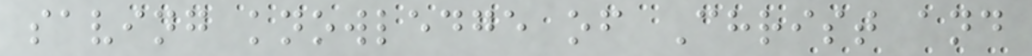saving knowledge of Christ and
